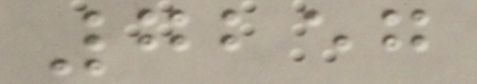7257
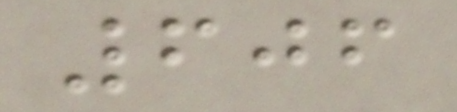606
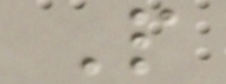P
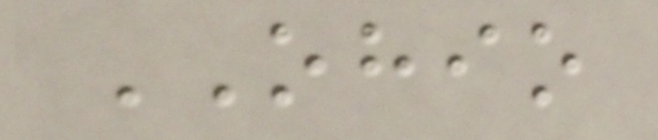OHIO
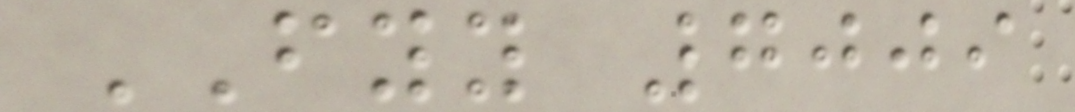FYY 7009
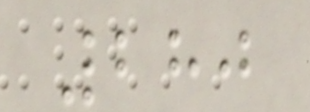280
